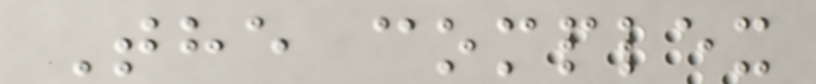The complex
